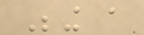Being a
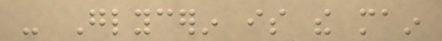- Glycerin is the main
